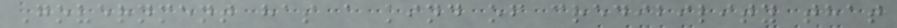Government has a kind of credibility that
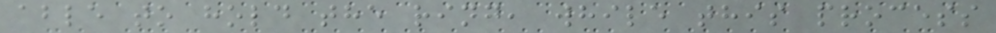able to hold the ring, while this process
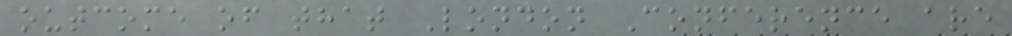outcome of that London Conference are
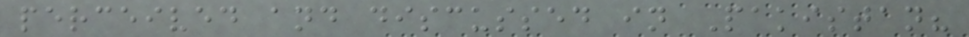perceived and discussed in Pakistan?
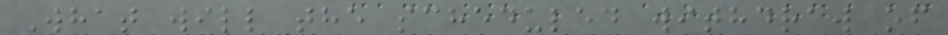What will the scheduled withdraw of
